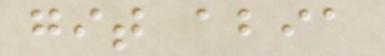git abia
